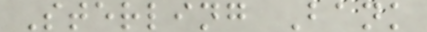Sterling Bank
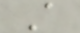A
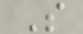S
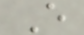E
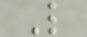L
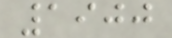1900
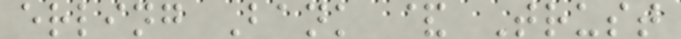erling Bank & Trust
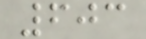603
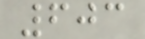603
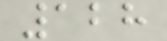128
